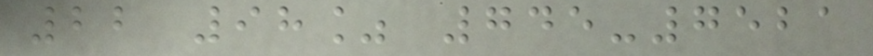22 98% 745-7521
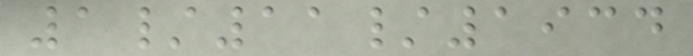1/11/1934
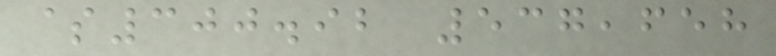$300.92 537,658
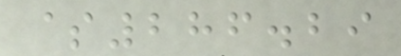$286.29
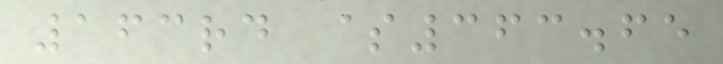163rd $363.65
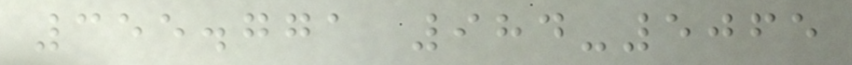355.771 984-5065
